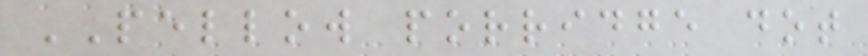PELLOW porridge dot
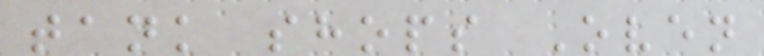tank shops Oven
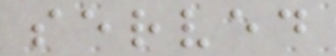served
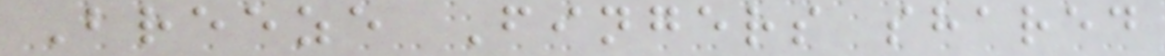Breeze Fingers shared
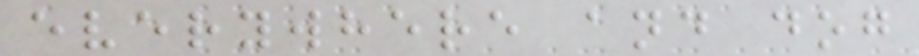everywhere and dog
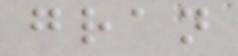gran
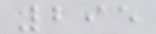295
